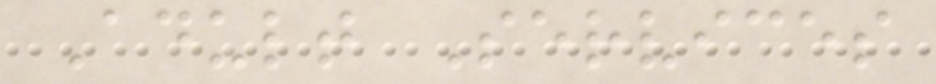Adult Services
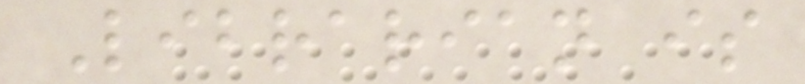Librarian is
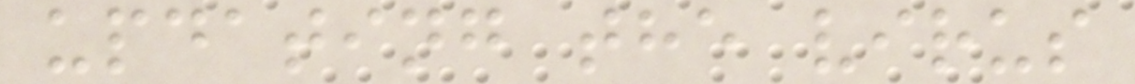updating the virus
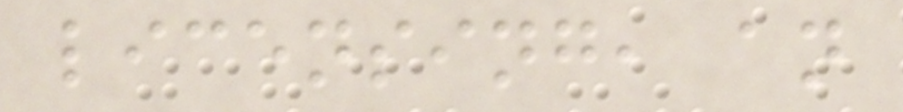licensing, an
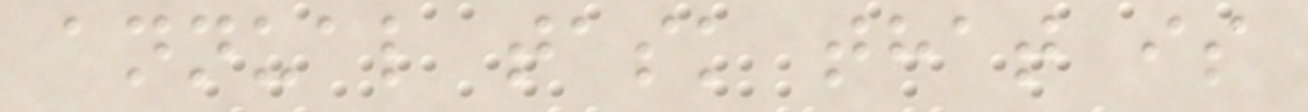annual task that is
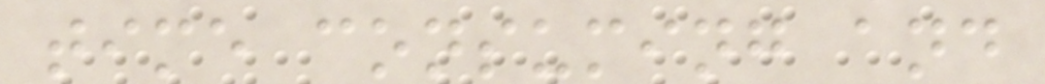time consuming and
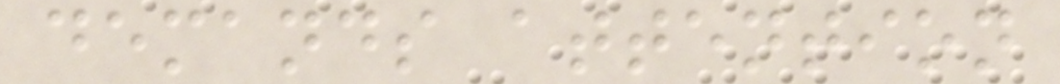demands attention
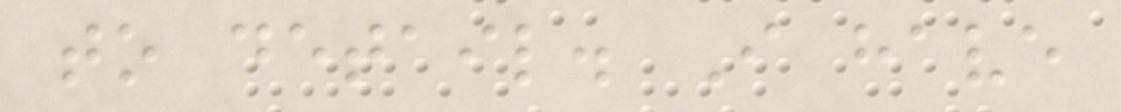to detail. I have
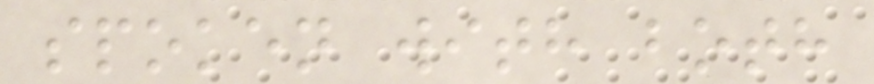spoken with both
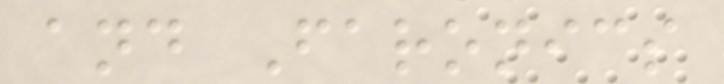and Faronics
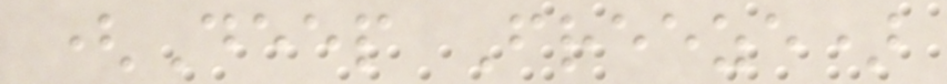(Deep Freeze)
